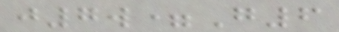j7w=G6
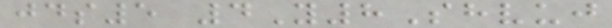jds5 4Y8Shvuj
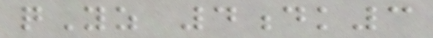qYz 4dk3
